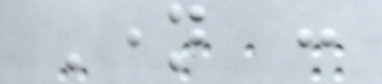Name :
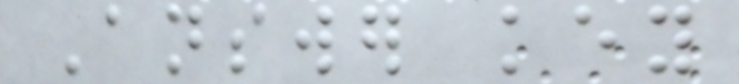Answer key
